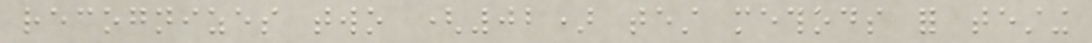recognizes two (02) test methods for testing
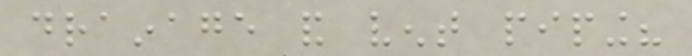drainage and vent piping?
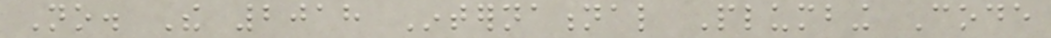No. The 2018 International Plumbing Code
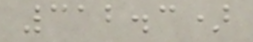312.3)
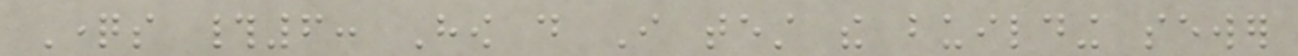Questions #6: How do I test the building sewer
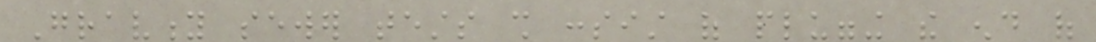Gravity sewer tests shall consist of plugging the end of
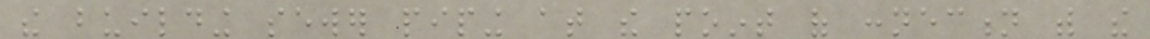the building sewer piping at the point of connection with the
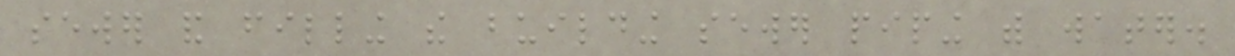sewer and filling the building sewer piping with water.
